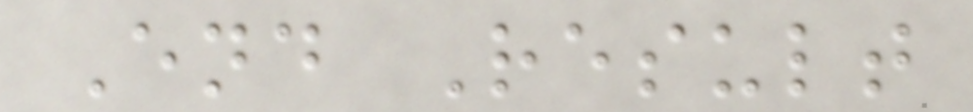End Result
